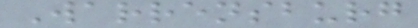Warrensburg
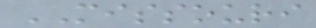MISSOURI
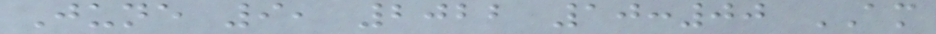June 9, 2022 10:00 AM
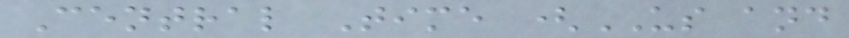Central Time (US and
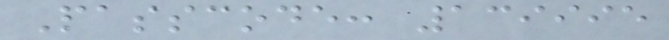Passcode: 139995
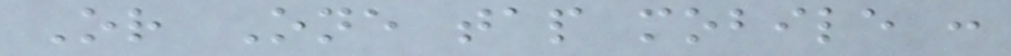Or One tap mobile :
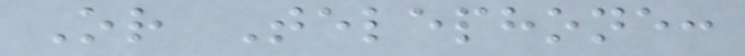Or Telephone:
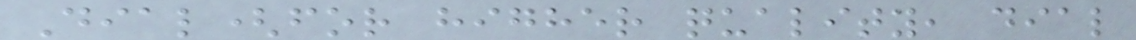Dial(for higher quality, dial
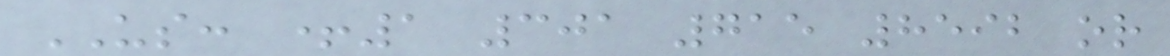US: +1 301 715 8592 or
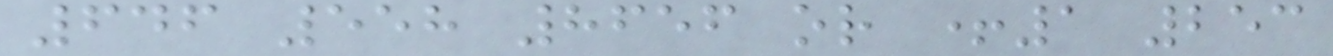646 558 8656 or +1 253
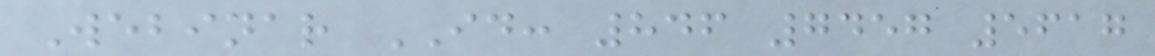Webinar ID: 846 7457 5617
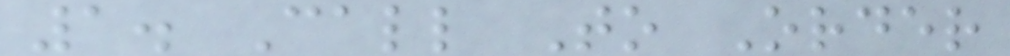1. Call To Order
